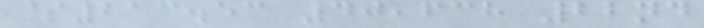$213.53 40,638 22nd
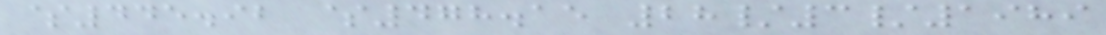$445.92 $478.15 28/3/1989
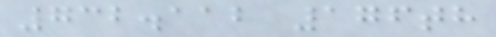732.112 176th
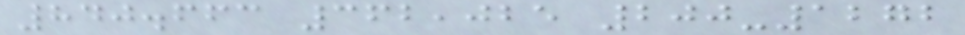840.663 362,025 200-1272
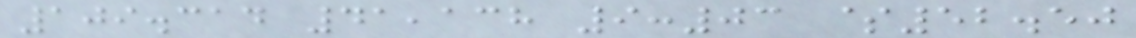109.314 41,138 9:03 $52.50
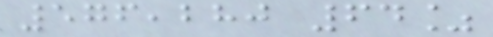576,280 64%
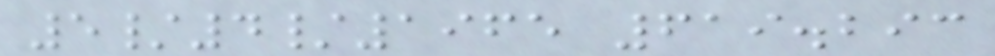5/4/1965 619.293
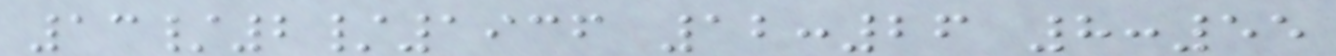13/2/1936 12:26 8:55
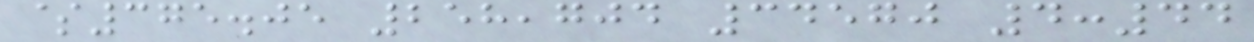$375.05 258,704 34570 4:44
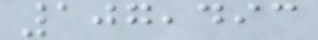107,493
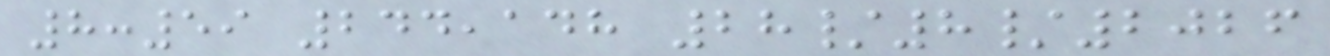8:59 244,148 28/8/2026
